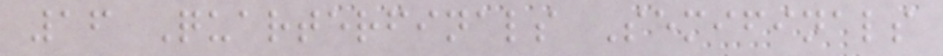16 Quarterfinals Semifinals
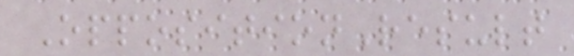OppositionResult
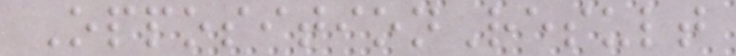OppositionResult
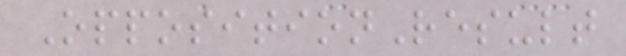OppositionResult
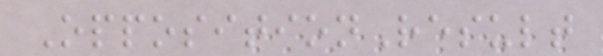OppositionResult
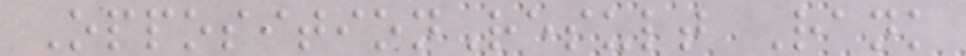OppositionResult Rank
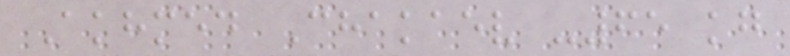Akhmed Chakaev -65 kg
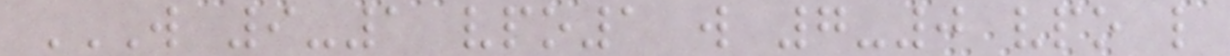W 9-1 VPO1 W 7-0 VPO L
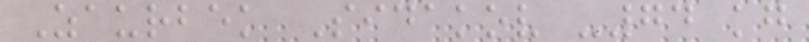Zaurbek Sidakov -74 kg
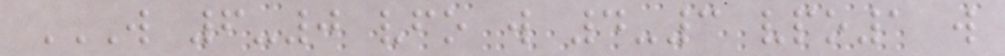W 6-0 VFO W 4-3 VPO1 W
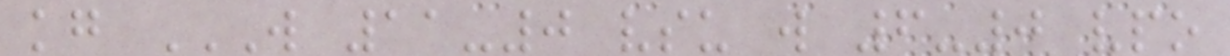kg W 11-0 VSU W 6-0 VPO
